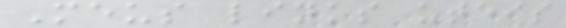Meus links uteis
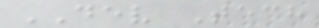DEV Tech
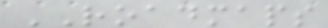ROADMAPS
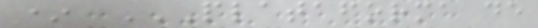* PLATAFORMA DE
